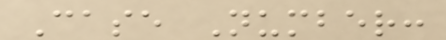Case Number:
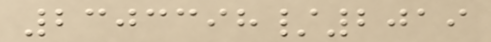2303398/2019
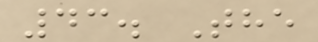43. The
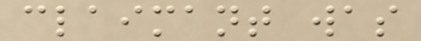claimant was
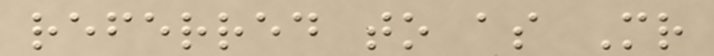referred to as Mr
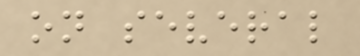on several
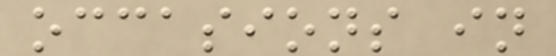occasions in
